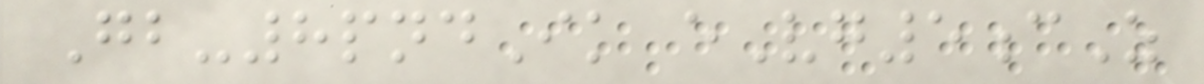Gb-8pndIk eVg5cZ
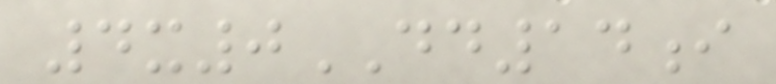4x0DD14i
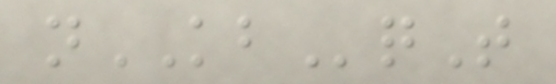nKBqT
